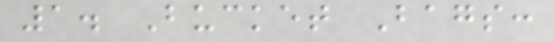1. Bucket Bags:
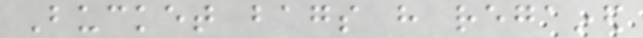Bucket bags have regained
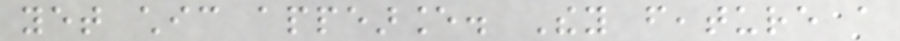yet chic appearance. They feature a
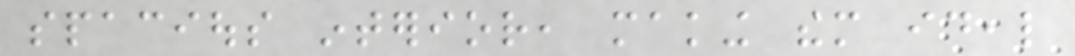spacious interior, making them ideal
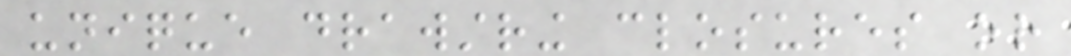unique drawstring closures or
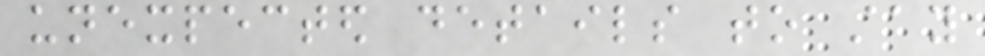unexpected details to stay
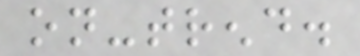on-trend.
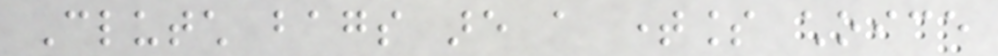Clutch bags are a timeless choice
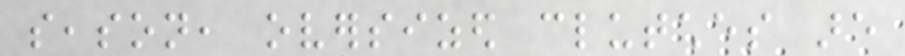season, oversized clutches are
